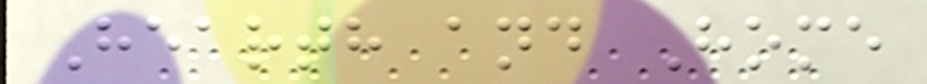Hearth and Home
